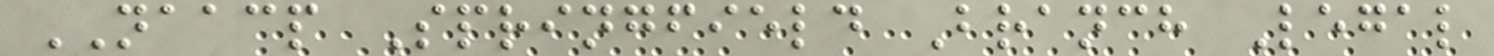NAACP Springfield Branch Legal
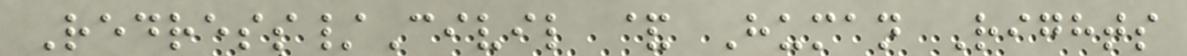Redress/Civil & Human Rights
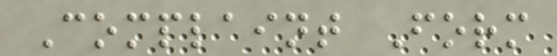Complaint Form
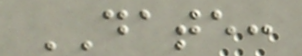DATE:
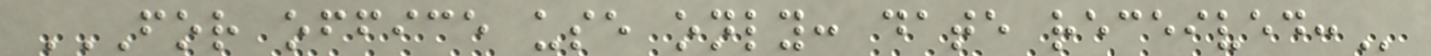FOR OFFICE USE ONLY: DATE RECEIVED:
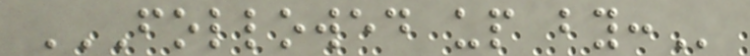FOLLOWED UP BY:
